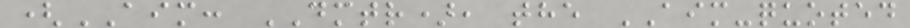(AIM: DMTR), the AIM-quoted
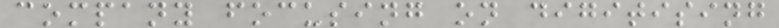company focusing on digitising
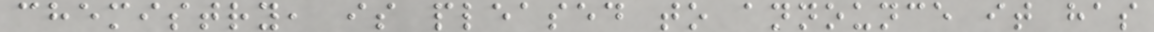chemistry, is pleased to announce it has
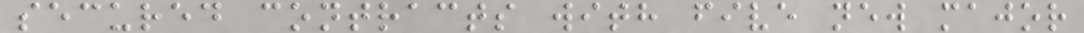secured contracts with five new major
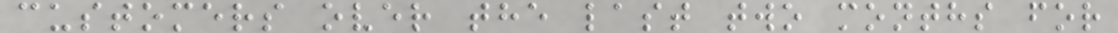customers over the last two months for
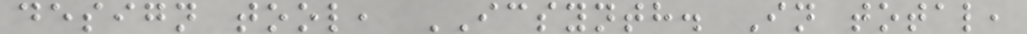design tool, ICSYNTH. In total,
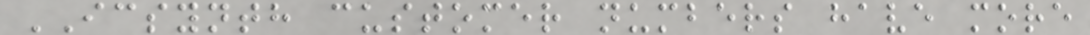ICSYNTH customer numbers have more
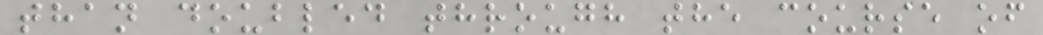than doubled through the course of
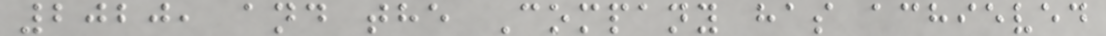2020, and the Company has achieved
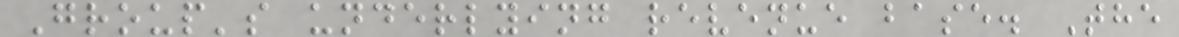Group's underlying revenue base. The
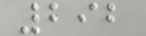292
